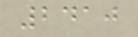2410
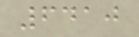6410
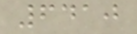6410
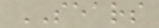SEARS
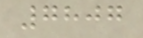7807
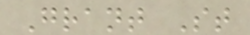Grant St
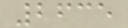2635
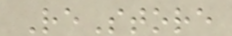ReStore
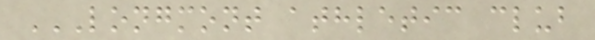LONGMONT ATHLETIC CLUB
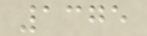1375
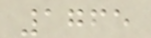1765
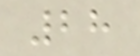28
